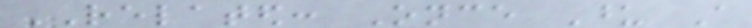RELATED: Once Upon A
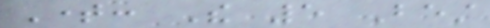Time: The 5 Best
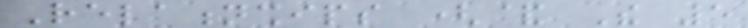Relationships (& The 5
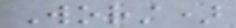Worst)
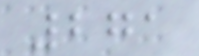271
